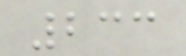233
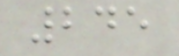245
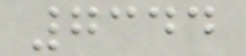7344
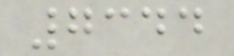7344
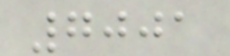7001
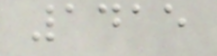1415
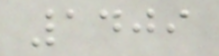1409
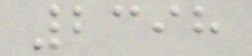2398
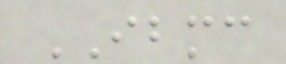IBMC
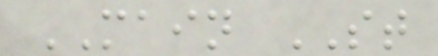MAIN ST
